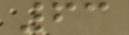63
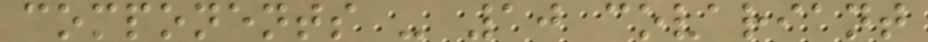components - 10 covariant
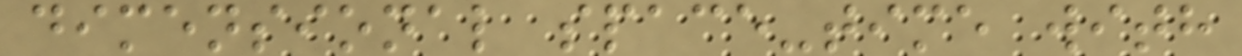dimensional space-time with
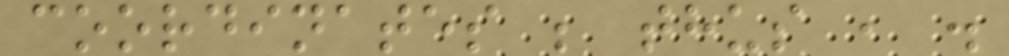coordinates ; thus , .
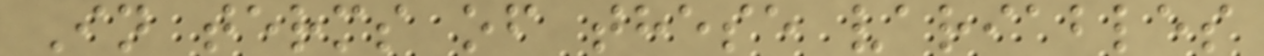In terms of these variables
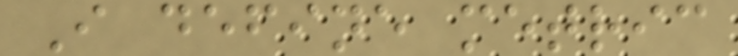I define metric
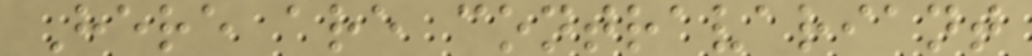Here are contravariant
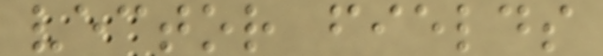vector fields
